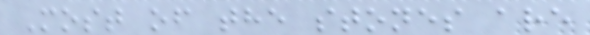Most of the stones are
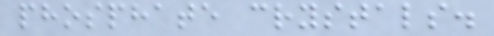phosphate crystals.
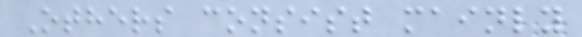Others consist mainly
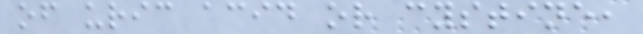of uric acid or cystine,
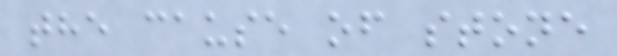the cause of stone
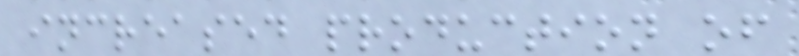increased production of
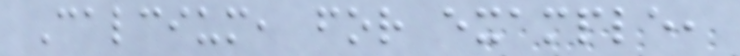Calcium, for example,
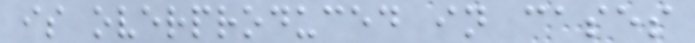is overproduced in cases
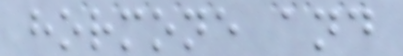hormone and
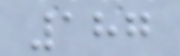187
